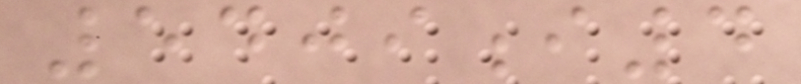5409i4
